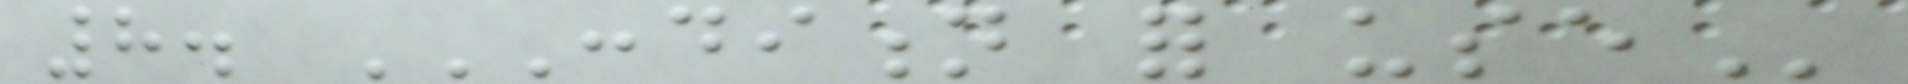8. CONDITION FOR USE
